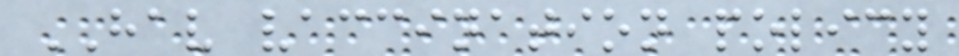HAV vaccination policy
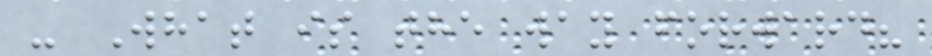- What is the way forward?
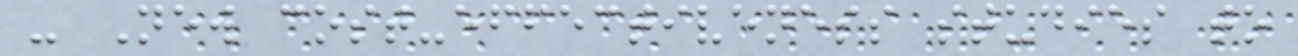- New cost-effectiveness studies to
